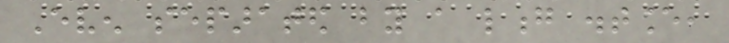Even separated by a long distance,
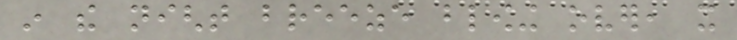in the night breeze blowing over, it
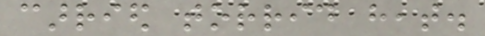carried torrid heat.
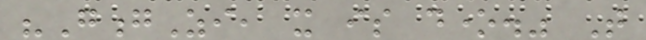"GongZi, it is done." That
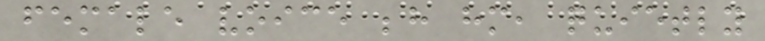female voice behind him, quietly
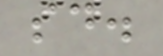said.
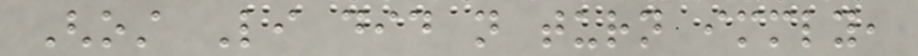Ghost Li did not turn immediately,
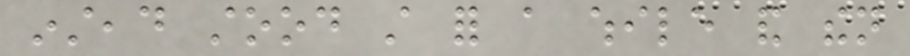instead stood still for a while and then
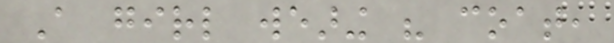A girl wearing his coat,
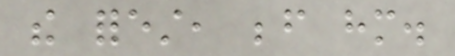the forest, before him.
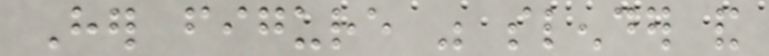Her figure was slender and
